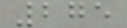275
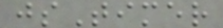jsTimer
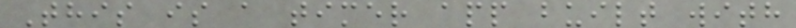This is a timer app built with
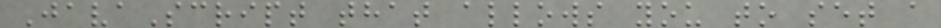JavaScript that allows you to set a
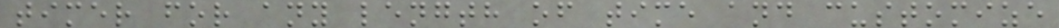timer for any length of time and customize
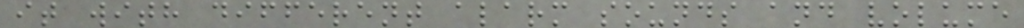it with different alarm sounds and volume
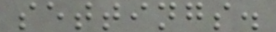settings.
